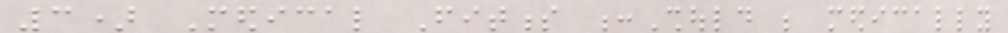3) Medical Fitness :Should be medically
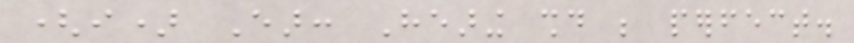(i) Ear: Hearing should be perfect.
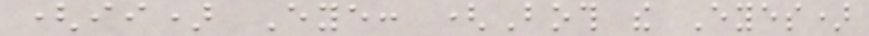(ii) Eye: (Both the Eyes)
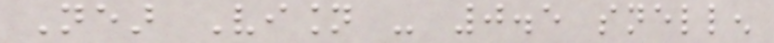Near Vision - 0.5 snellen
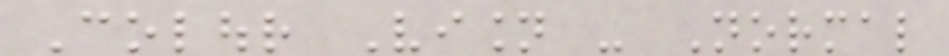Colour Vision - Normal
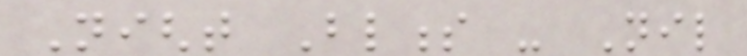Night Blindness - Nil
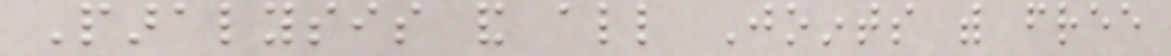Paralysis and all Joints with free
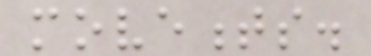movements.
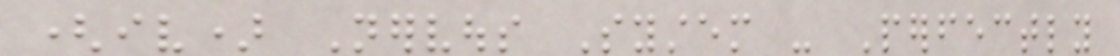(iv) Nervous System - Perfectly
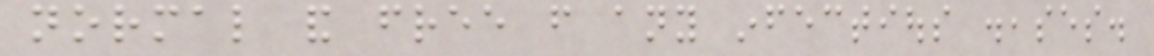normal and free from any infectious diseases.
